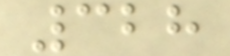328
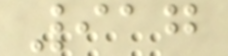917
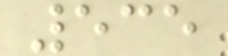535
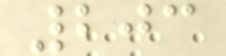203
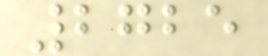2725
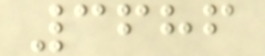3686
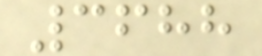3688
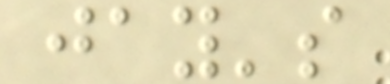jay's
